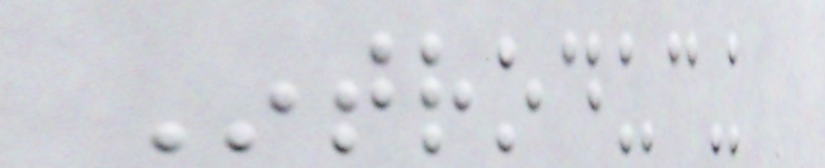Introducing
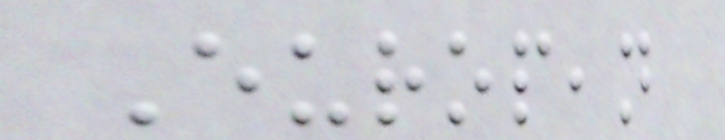European
